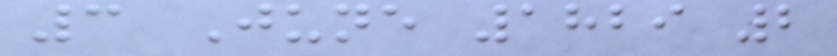3 June 1829 2
